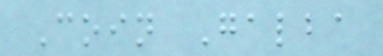Coin Galba
